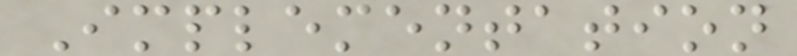Implementation
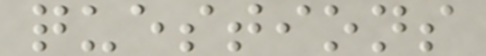questions
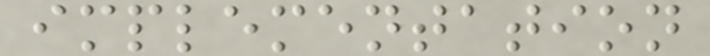implementation
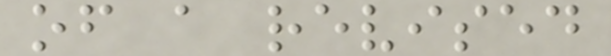of a revised
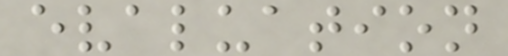evaluation
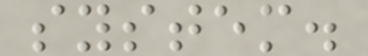system.
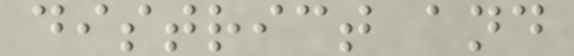district and
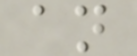an
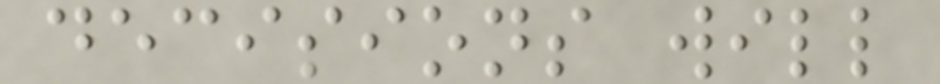decisions will
